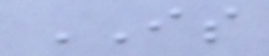IS
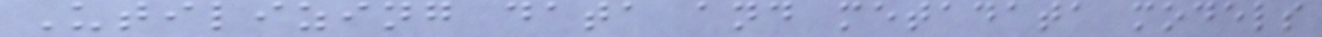Utilizing data and metadata models
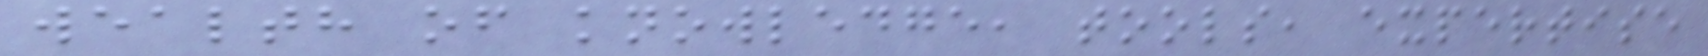wealth of knowledge, tools, expertise
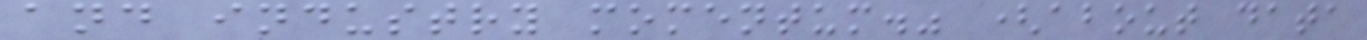and industry momentum." (about data
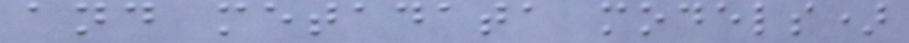and metadata models)
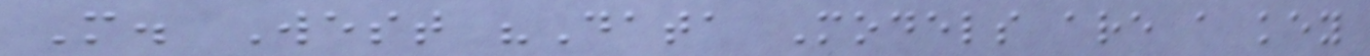M. West "Data Models are a key
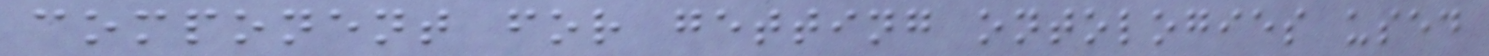component for getting ontologies used
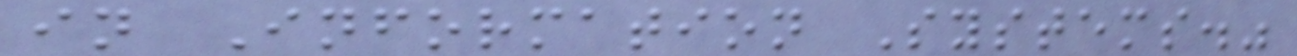in Information Systems."
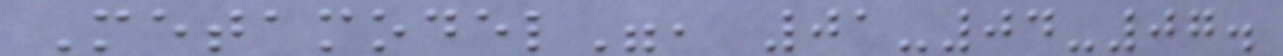Metamodel", 01-04-07.
